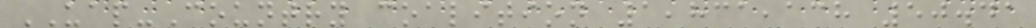UAP-Country coalition 1,831,138 50.41
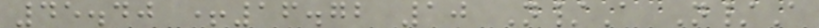45.40 +16.72 10 N/A N/A
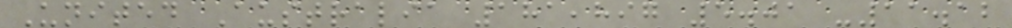United Australia 181,897 5.01 -11.12
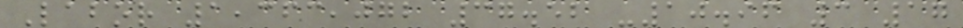Labor 1,363,072 37.52 -10.96 3 17
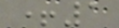+1
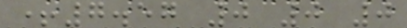+7.57 0 0 0
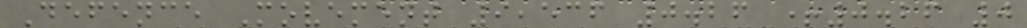Defence Movement 9,536 0.26 +0.26 0
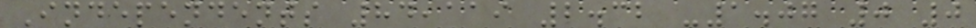Independents 84,119 2.32 -1.07 0 0
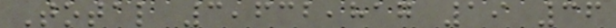Total 3,632,817 19 36
